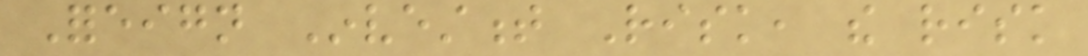Foreign Investment Risk, the risk
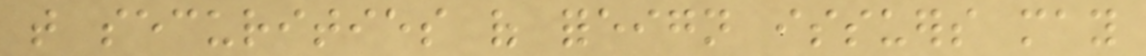that securities of foreign issuers may
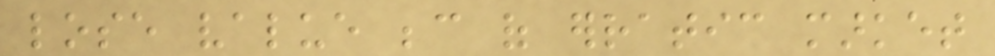lose value because of erratic market
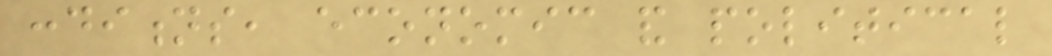conditions, economic and political
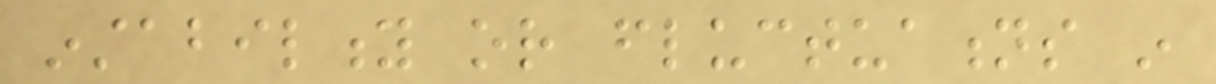instability or fluctuations in
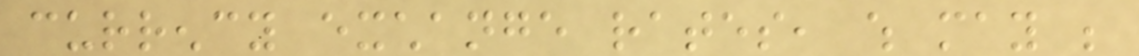currency exchange rates, which may be
